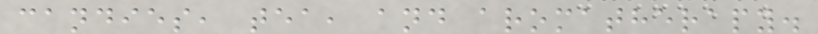candies, tea, and aromatherapy.
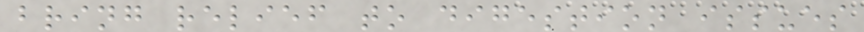bring relief to digestion issues
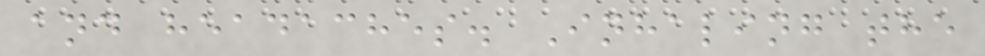and headaches. Inhaling the
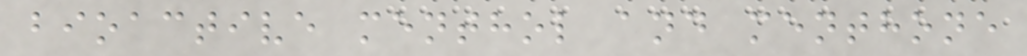bioactive menthol and menthone
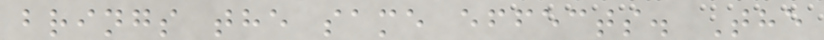brings the same effects. The
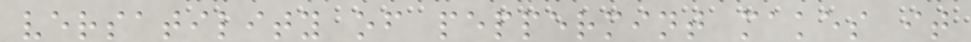versatility of peppermint makes it
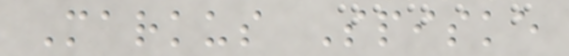Markus Spiske
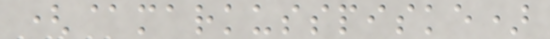(@markusspiske)
